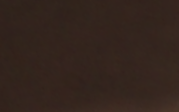-
